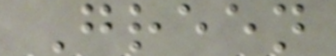Green
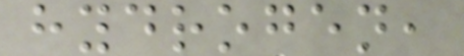hydrogen,
